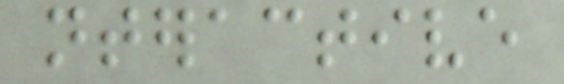nteractive
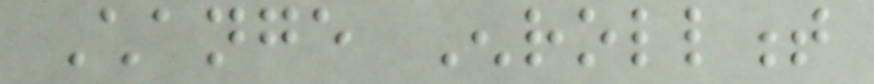Change Enrollment
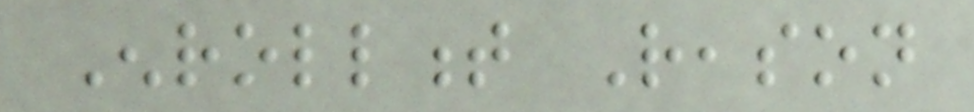Enrollment Reason
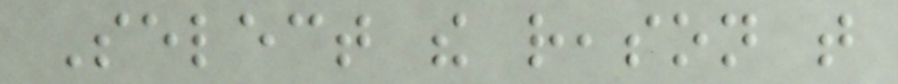Select the reason that
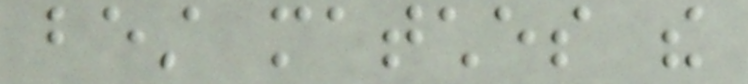best matches the
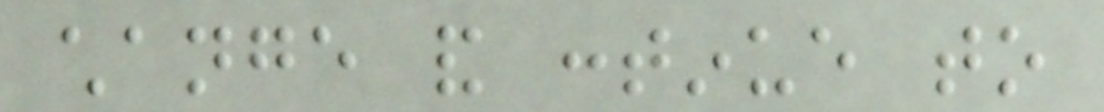change and continue to
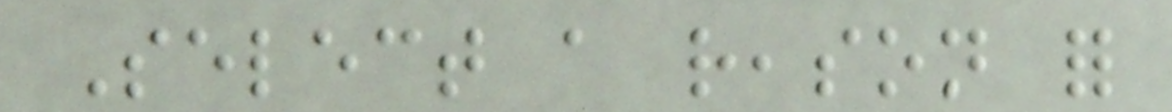Select a reason for
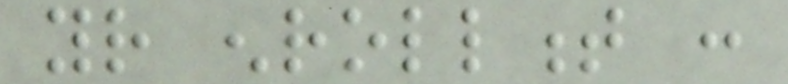your enrollment :
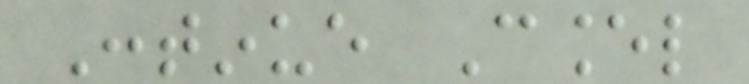Continue Cancel
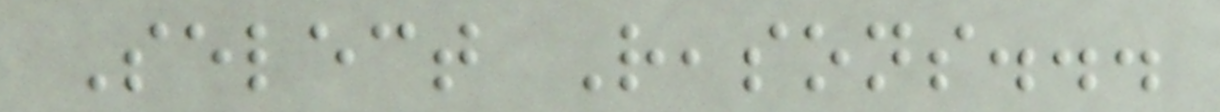Select Reasons...
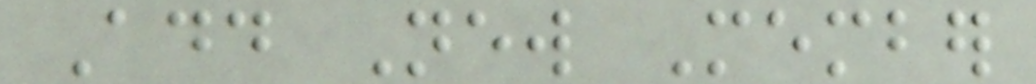Add New Member
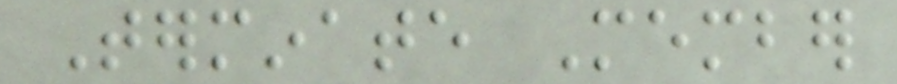Terminate Member
